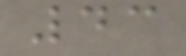43
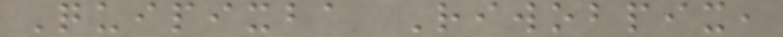Quipixba Riwobpix,
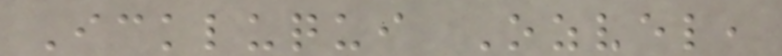Ickluqui Ozvel,
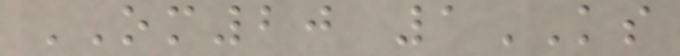OM20 1KS
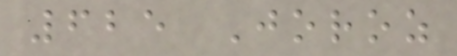625 Joroz
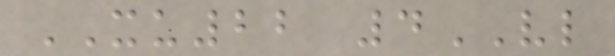XU22 4VL
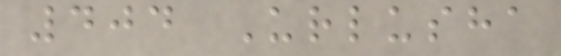404 Urlusha
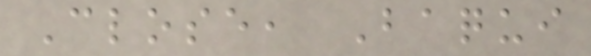Close, Baqui
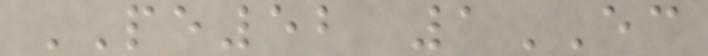PE52 1EC
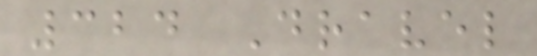324 Dravel
